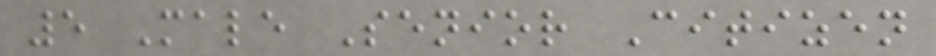5 Male Senior Citizen
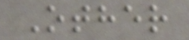Other
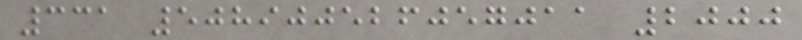331 508900526057011 2000
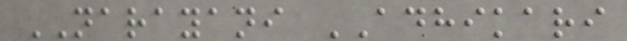NARAYANI ADHIKARI
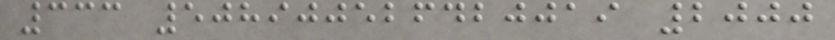333 508900526420019 2000
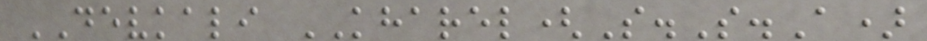DEVKALI KHAREL(S.S.A)
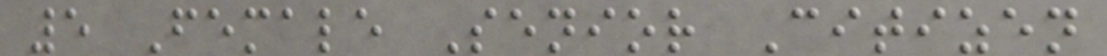5 Female Senior Citizen
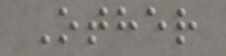Other
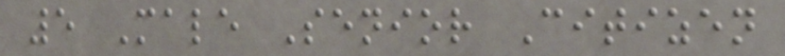5 Male Senior Citizen
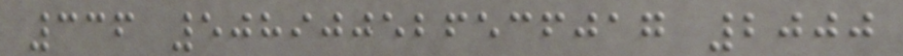336 508900526536017 2000
